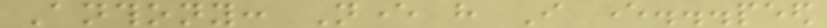Anthony: Never have I ever...peed
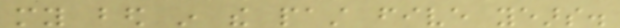my bed in the past five years.
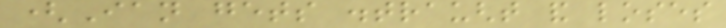(Ian gets distraught and loses
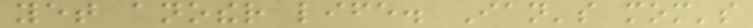yet another life. Ian's mom's
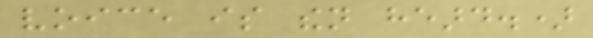voice is then heard.)
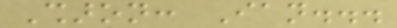Sharon: Ian...
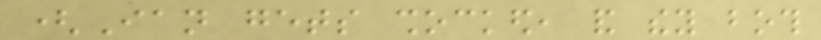(Ian gets shocked, and they both
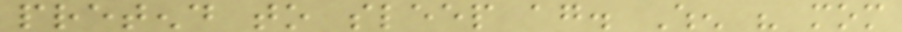pretend to sleep again. When his mom
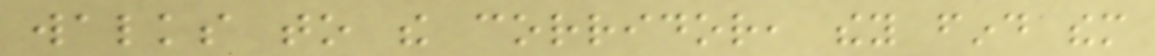walks to the corridor, they find them
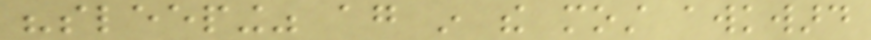"sleeping" again in the most awkward
